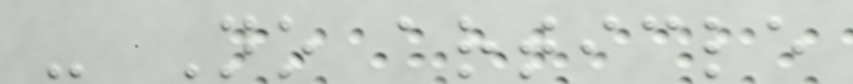- No article
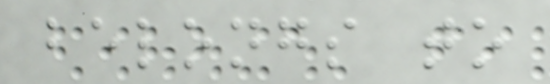belongs to
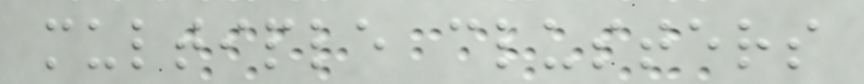multiple clusters
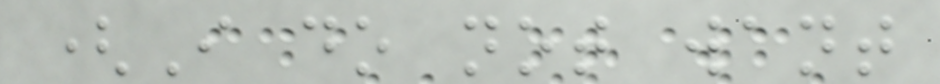(I do not want
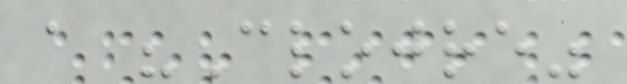a "Clojre"
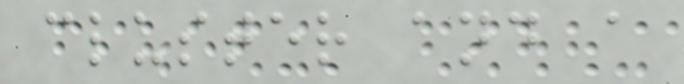cluster and a
